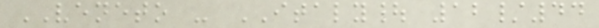VENETO - ITALY| 12/44
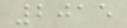2015
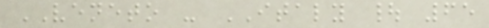VENETO - ITALY | 65
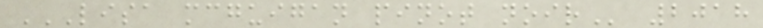LISA MCGUIGAN PINOT NOIR 2018
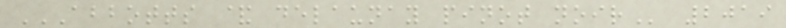ABBOTTS & DELAUNAY PINOT NOIR 2019
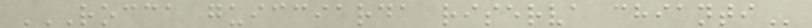ROCCA GUICCIARDA RISERVA CHIANTI
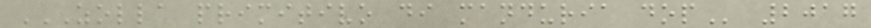ZOLLA PRIMITIVO DI MANDURIA DOP 2017
